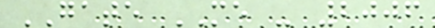GATE ME - 2006
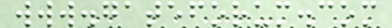www.gateforum.com
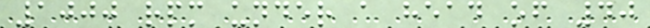1000 rpm under a head of 40
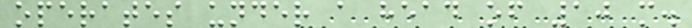operates under a head of 10 m.
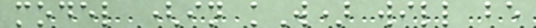model (in kW) will be
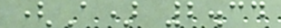(A) 2.34
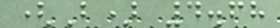(B) 4.68
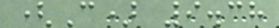(C) 9.38
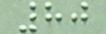80
